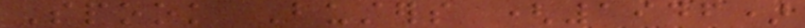Spook Busters (1946)
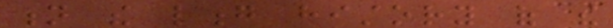n the long history of the
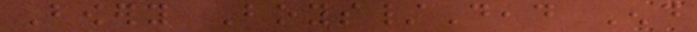Bowery Boys/Dead End
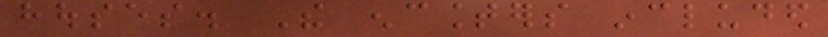houses. The encounters included
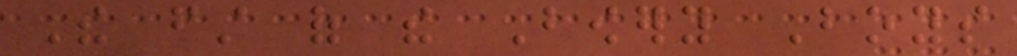The first of the Bowery Boys
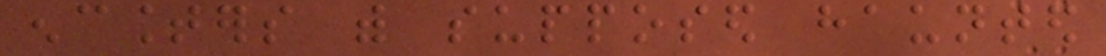encounters with supposed haunted
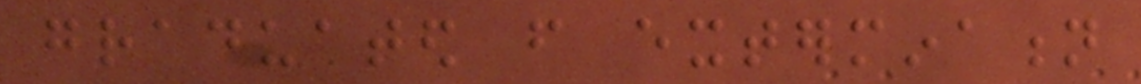graduated from extermination
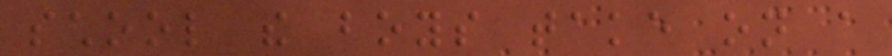school the boys take on a
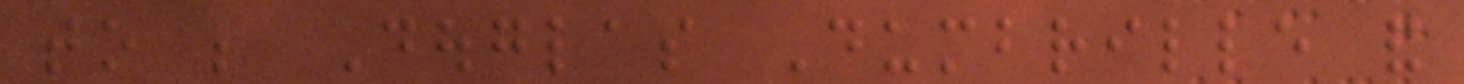to be Douglas Dumbrille and
